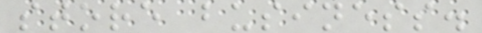store business.
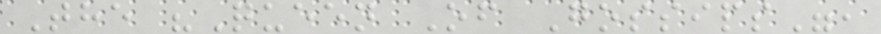The "Queen Of Gossips",
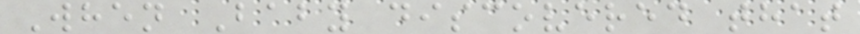When Baby discovered that
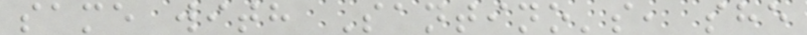same with Santino's, she
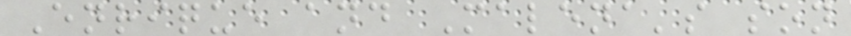Enrique and Malena's son
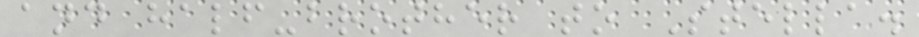and half-brother to Stella.
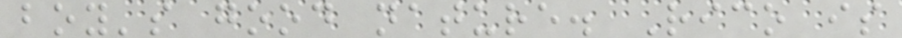boy's good nature. Rico is
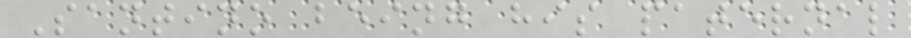Santino being his paternal
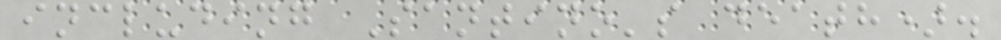including Santino's death).
